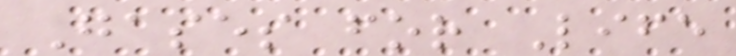Gases for Life
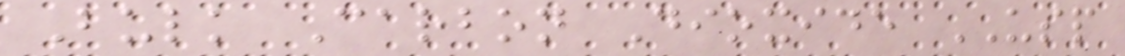Bulk Carbon Dioxide USP
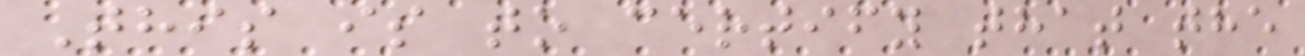This is to certify that the
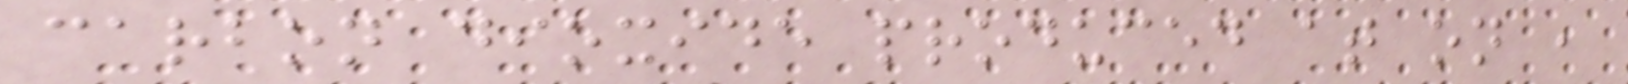carbon dioxide produced at on ,
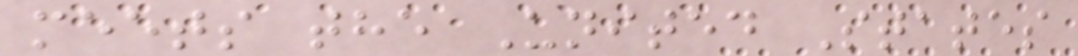meets the United States
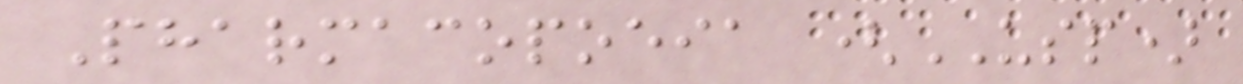Pharmacopoeia (USP)
